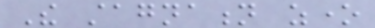The stagnation zone
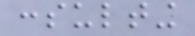consulting
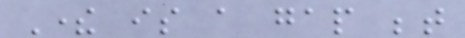There is a gap between
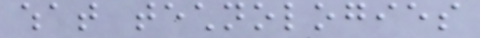what technologies
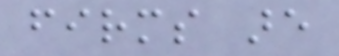firms are
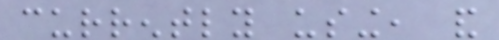currently using, and
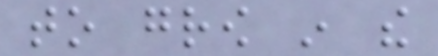to grow in the
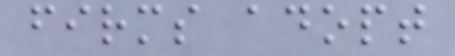firms adopt
